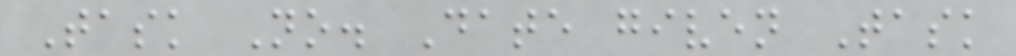Task No. Date given Task
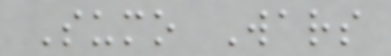Sumo Wars
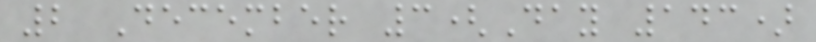2 December 3(Day 143)
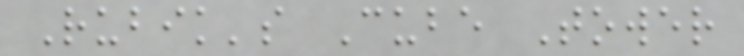Rubik's Cube Tower
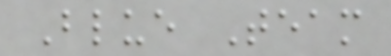Blue Team
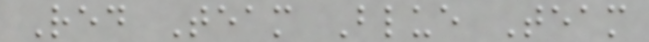Red Team Blue Team
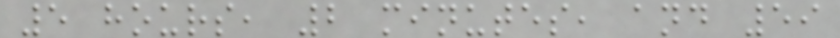5 hours, 2 minutes, and 59
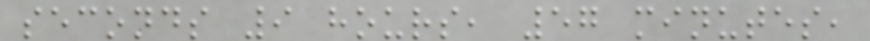seconds 9 hours, 57 minutes,
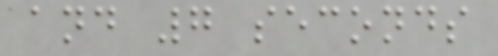and 7 seconds
